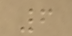6
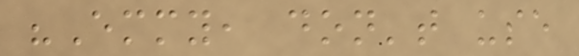"Emmy, don't use
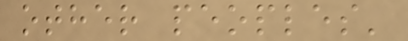other peoples'
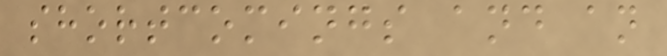shortcomings and an
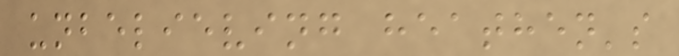unbelieving heathen's
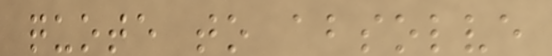quote to absolve
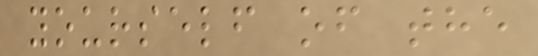yourself of the
